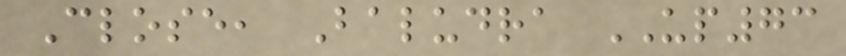Close, Baludra UP73
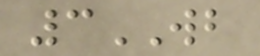3WB
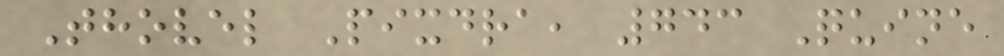Thovel Pixdra, 743 Quine
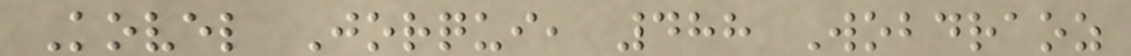Kovel Jorqui, 488 Wobdraoz
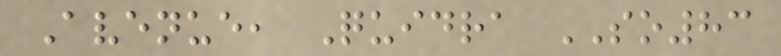Avenue, Quidra SO83
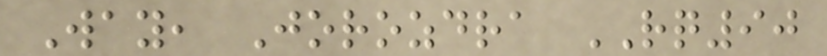Way, Jorozdra RQ90
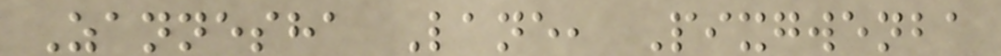Zannesha Lane, Pixgwenba
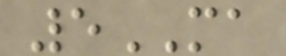5MA
